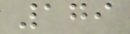179
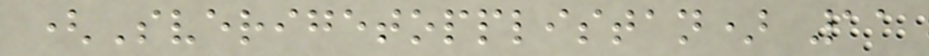(Sverigetopplistan) 11
